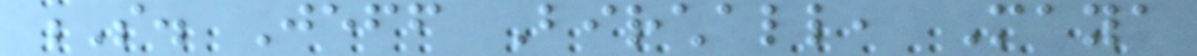S. Jeff Birchall, Maya
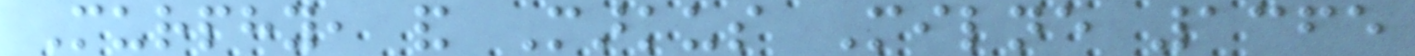Murphy, and Markus Milne 1365
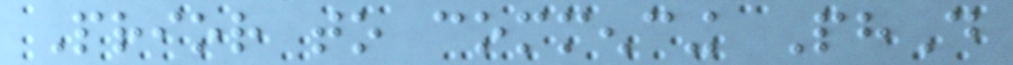Prior to commencing PhD
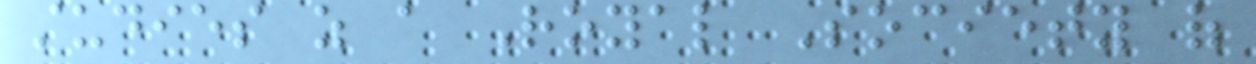studies as a Royal Society of
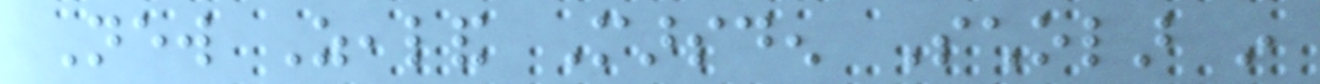New Zealand Marsden Scholar in
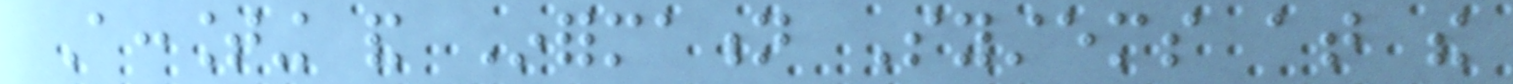Accounting and Information Systems at the
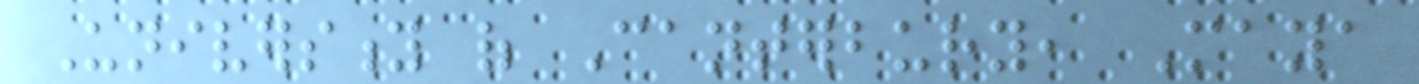University of Canterbury, Maya
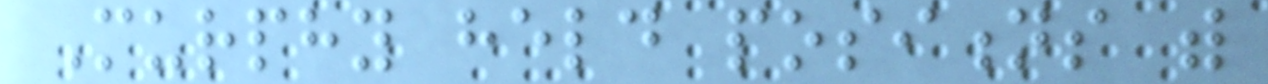Murphy held positions with
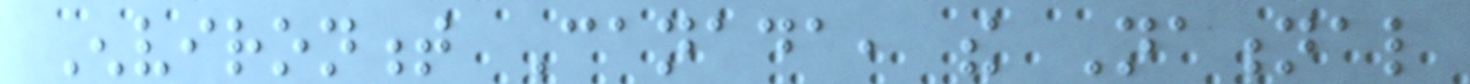Environment Canada, the National
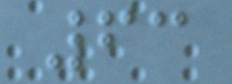63
